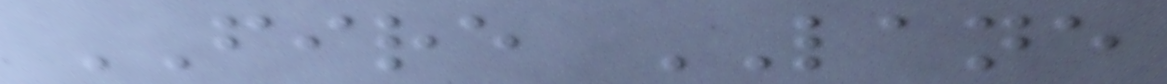FIRE LANE
